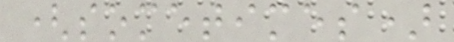(sometimes)
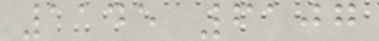1145 6107
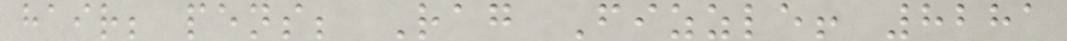hair; pens; Rag Fizzle! 8281
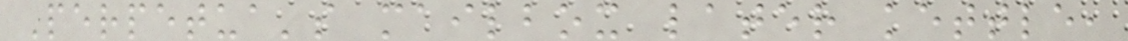Perpetua's mailbox later kettle,
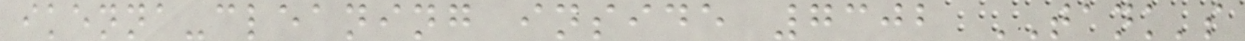ikenna-cleaning inside 7302 TANK's
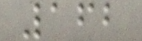162
